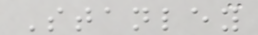Stanley
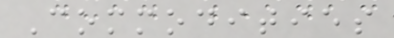Commodities
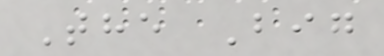The Big
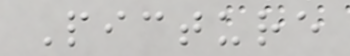Picture
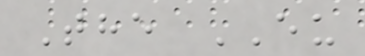The EU
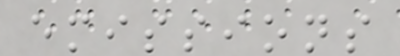emissions
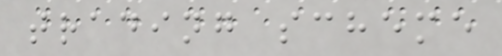trading scheme
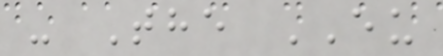- The EU
